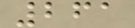261
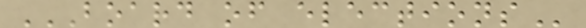BOARD OF ELECTIONS
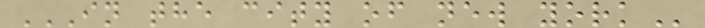IN THE CITY OF NEW YORK
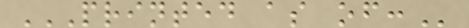PRINTED AS OF:
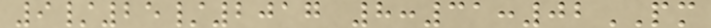9/25/2017 8:31:02PM
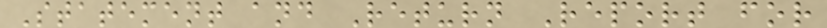Statement and Return Report for
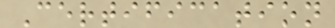Certification
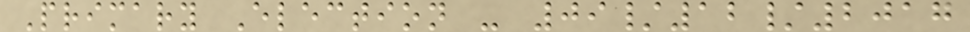Primary Election - 09/12/2017
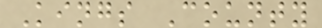Kings County
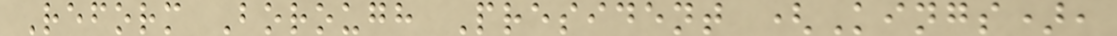Reform Borough President (Kings),
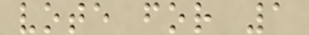vote for 1
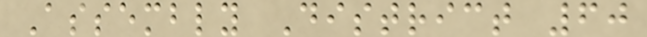Assembly District 60
